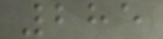285
